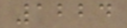1224
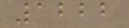1222
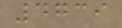4739
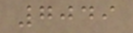7049
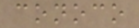conoco
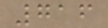716
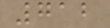712
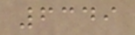6349
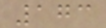173
